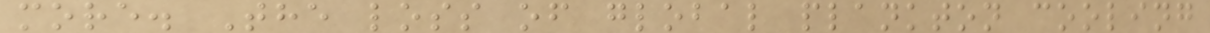more. The loss of global plankton cooling
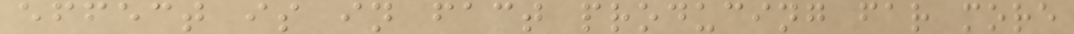effect is in fact producing far more
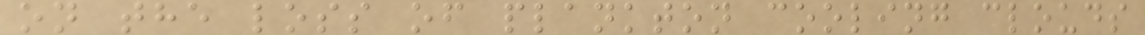on the loss of plankton cooling clouds
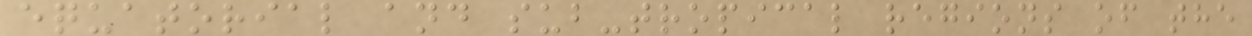equatorial and sub-tropical regions of the
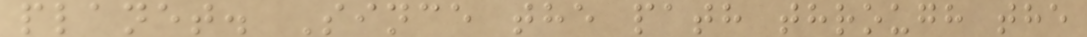planet. Since the path through the
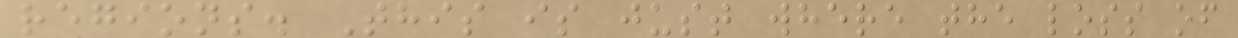regions. This is just where the loss of
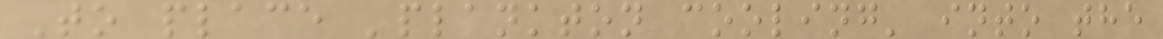To place 'plankton cooling' into the
